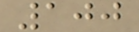100
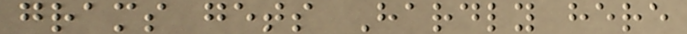grams gets Hardly here
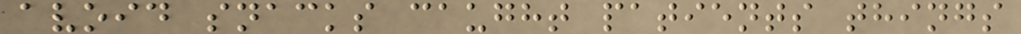avoid snacks caught patients things
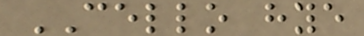CELLO hye
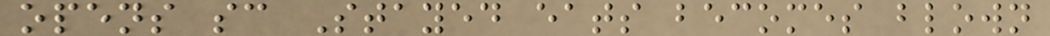opens sc Stayed eats becomes blown
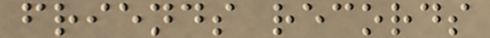friends records
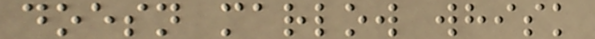doesn marlow whisk
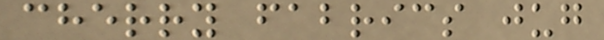cherry fabrics jug
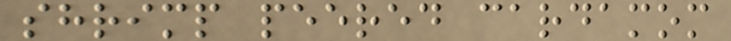shrimp peered cardamom
